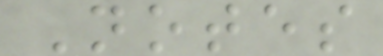Notes
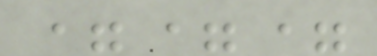===
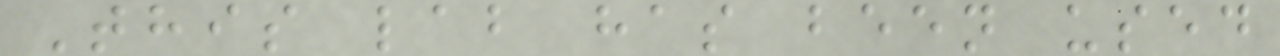This lab has been used
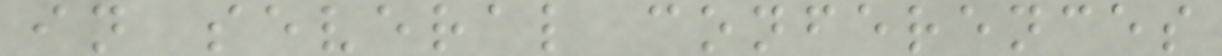in several conferences
